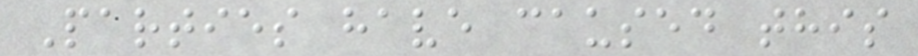Parties have caused this
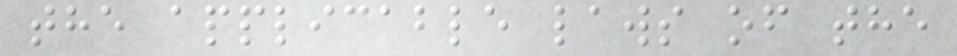the applicable laws of the
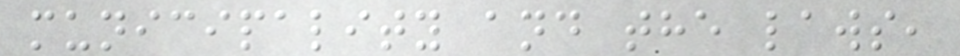municipality and the laws,
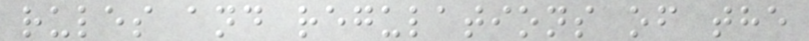rules and regulations of the
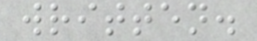written.
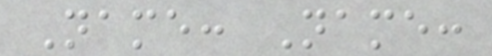Name: Name:
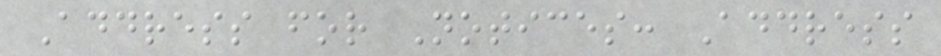Address for Notices: Address
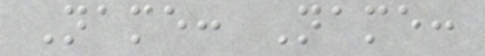Name: Name:
